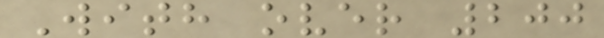With over 200
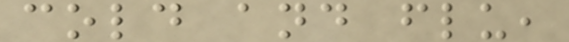cold and flu,
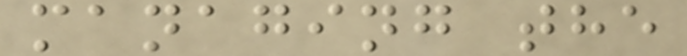managing the
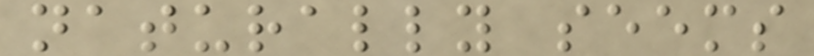naturally seems
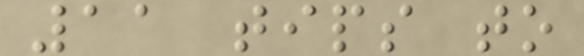11 tips to
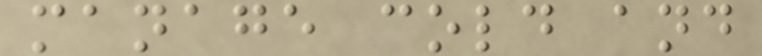manage cold and
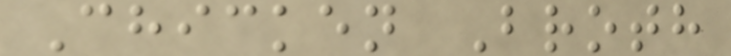Chicken Broth
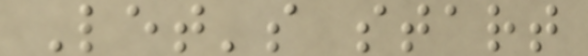Let's start
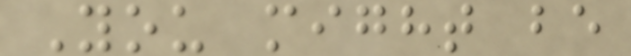You might be
